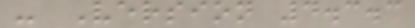- Version 4.3.3
